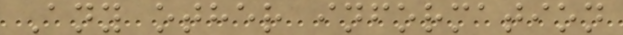Any other information
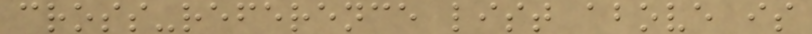cross-reference list above is
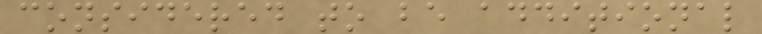considered to be additional
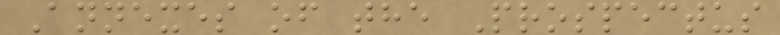Annexes of the Prospectus
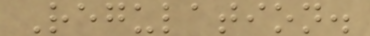Regulation.
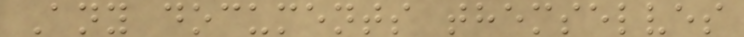Any documents themselves
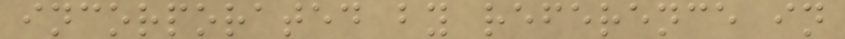incorporated by reference in
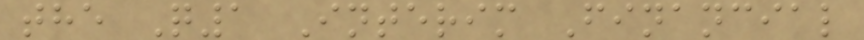the Q1 Interim Financial
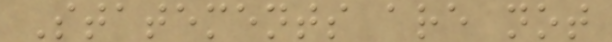Statements are not
